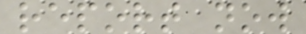report now
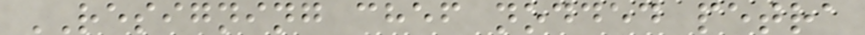RESIGNING chef nodded petra
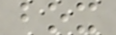box
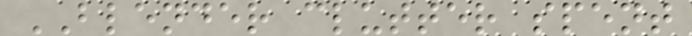BLENDER clutter spent
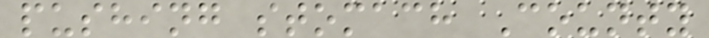pushing stomach County
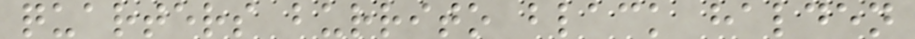quarters burrito black halden
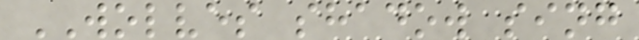WOLVES shadow sing
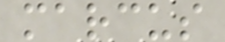marcus
